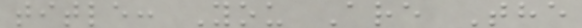title: You Are The
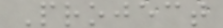Project
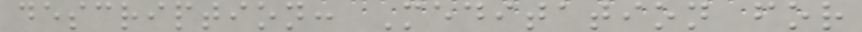description: Meditation for
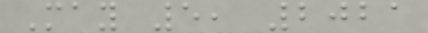May 5, 2021
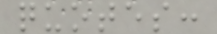quotes:
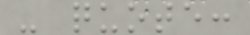- quote:
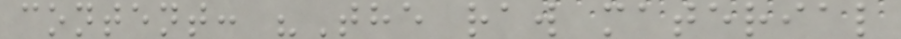content: "The raw material
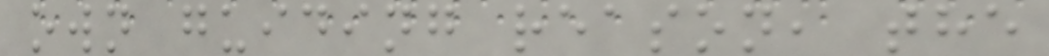own guiding reason, the
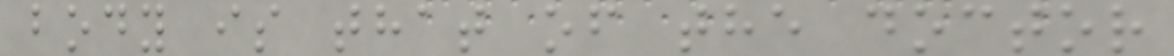body is that of the doctor
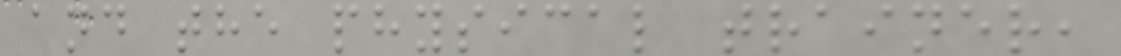and the physical trainer,
